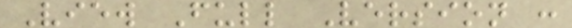View Full Version :
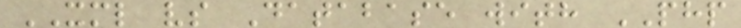XML vs Database with PHP
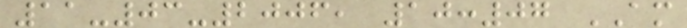11-03-2006, 10:07 AM
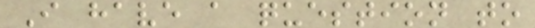I have a question to
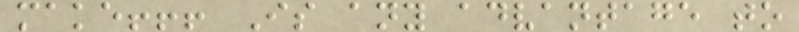make!!! Is any advantage to
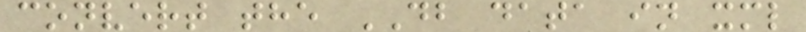convert the DB data in xml
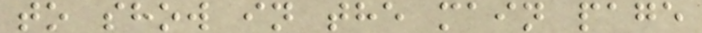to show in the main page
